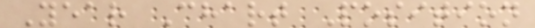Year Chart Position
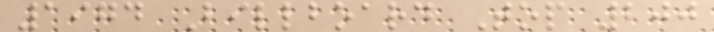1974 Billboard Top 200
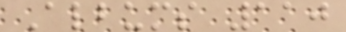Albums 110
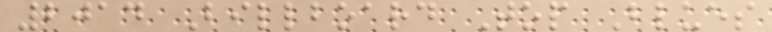2014 Billboard Top Blues
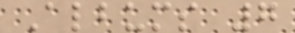Albums 7
